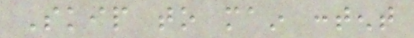Skip to main content
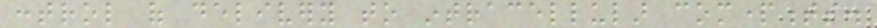control of delivery to intracellular compartments.
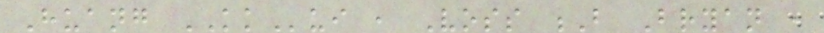Huang KKui , Voss B Bryan ,
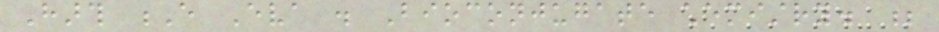Harth E Eva . Bioconjugate chemistry. ;
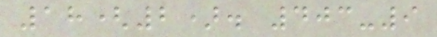18(2). 403-9
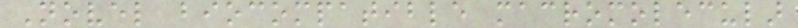Novel biocompatible macromolecular
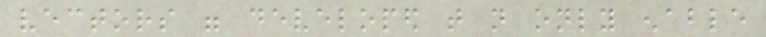vectors were developed that not only enable
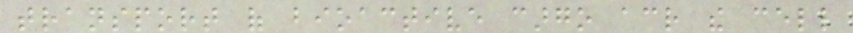transport of bioactive cargo across the cell
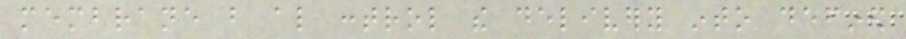membrane but also control the delivery into defined
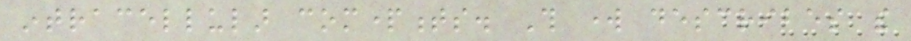intracellular compartments. This work describes the
